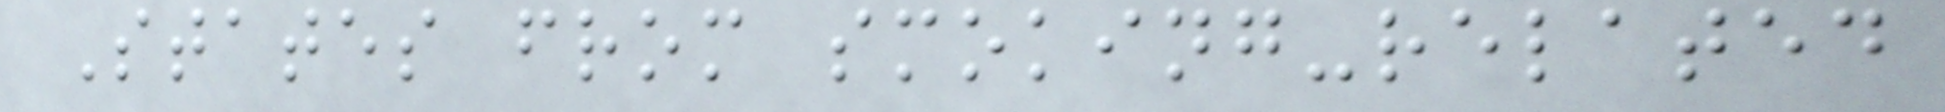States from smoking-related
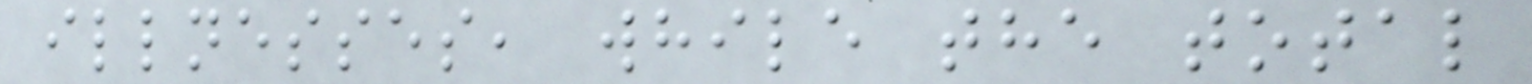illnesses, while the total
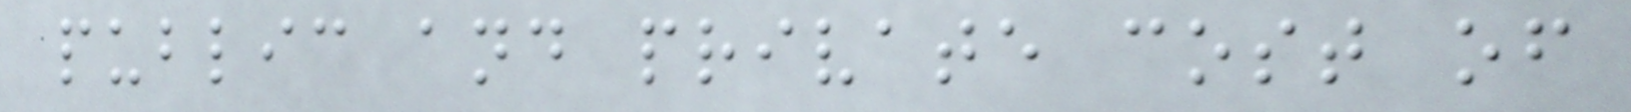public and private cost of
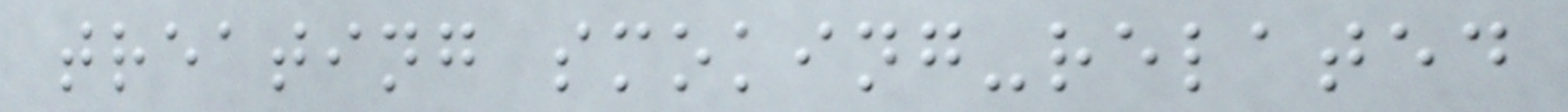treating smoking-related
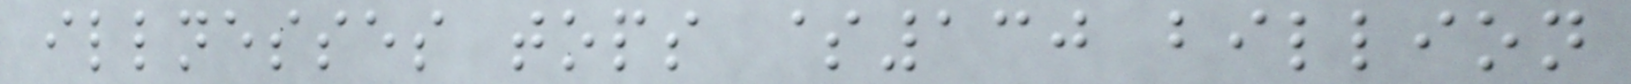illnesses tops $130 billion
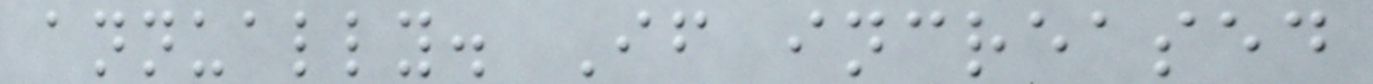annually. If increased
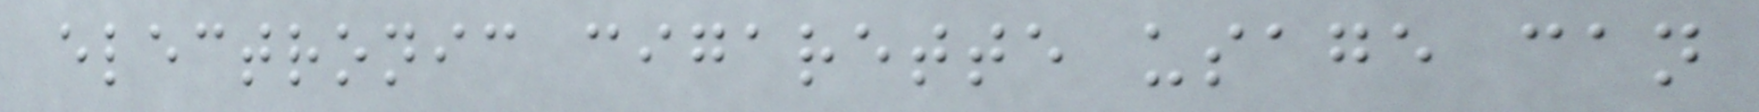electronic cigarette usage can
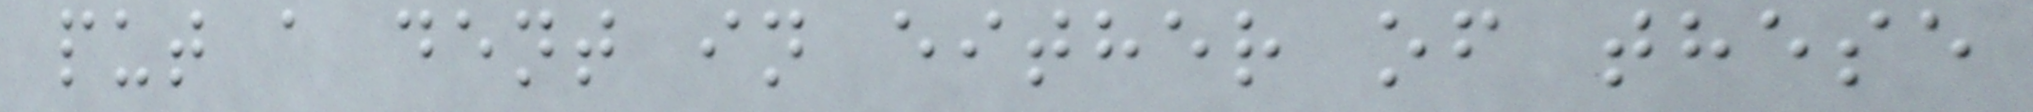put a dent in either of these
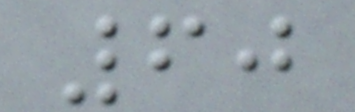60
